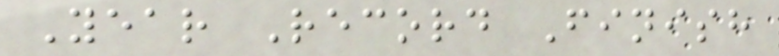Year Record Finish
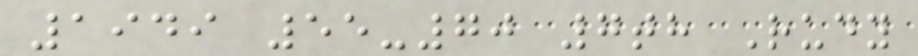1949 55-70 7th Rudy
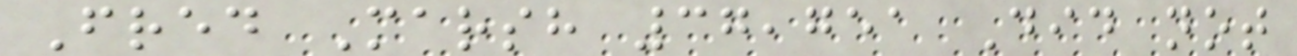Fred Marsh 37,751 Did not
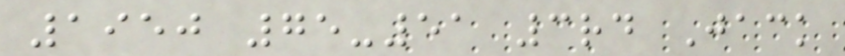1950 75-51 3rd Jack
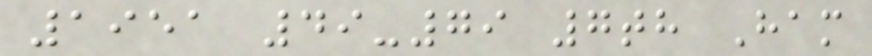1951 49-79 7th Ham
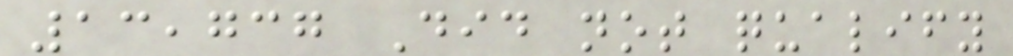13,737 Did not qualify
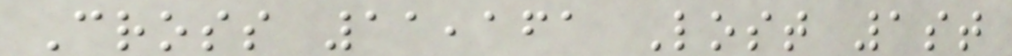Cross 11,161 Lost 1st
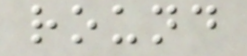round
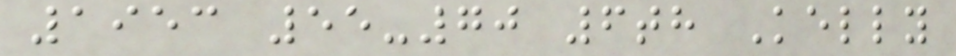1953 55-70 6th Kelly
